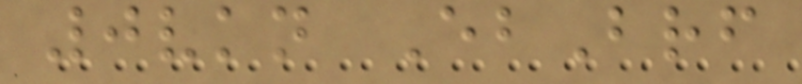0vkn EbBrf
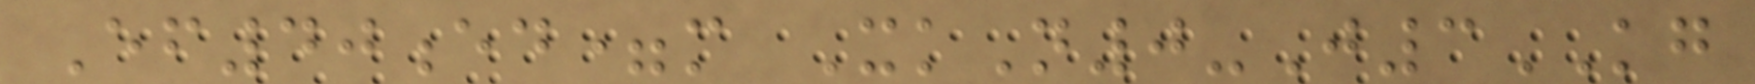Ef40ed=m XkN0-J3KG
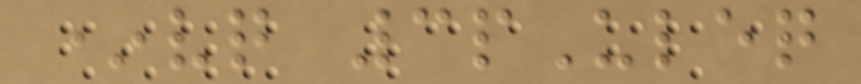*vq 3pUleq
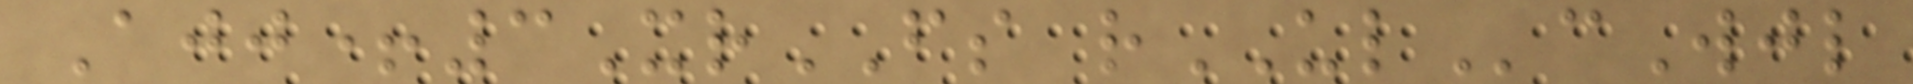Ajj+3XrFS rULcWjl
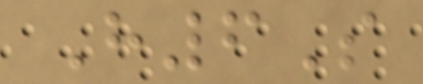H6S
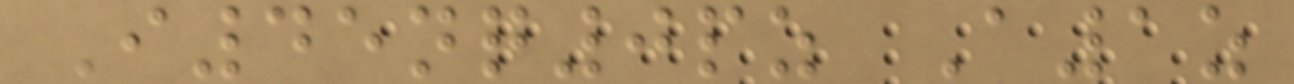I45nq0pz A1z
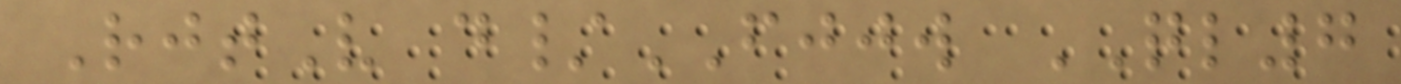RjtV d/FJJW QL7
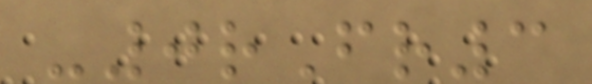-0rFr3
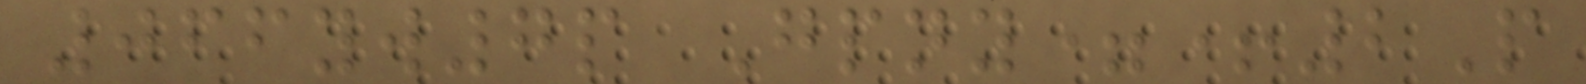066yw7p Gpny=+2P
